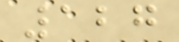127
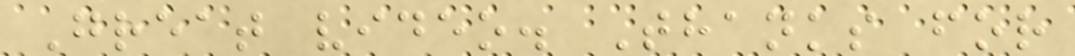Great video. Thanks for
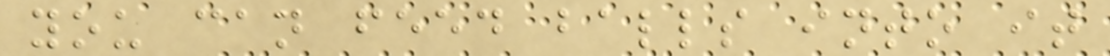you can feed balls into it
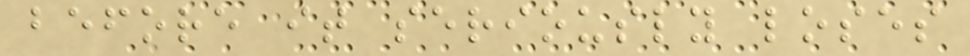before it seriously loses
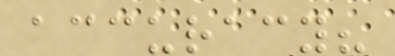accuracy?
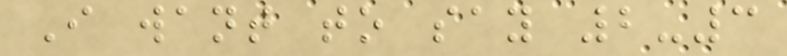I want to say 2-3
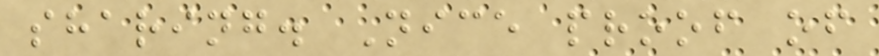sharing. Nice proof of
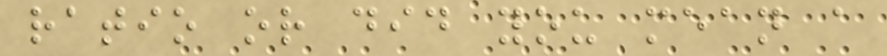ratio or did you mean a
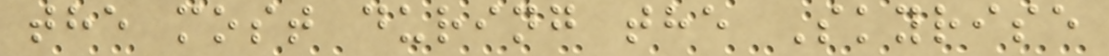the most during the Skyrise
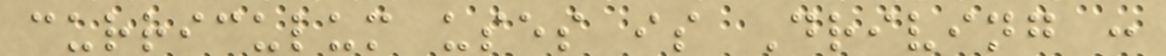curriculum uses is Driving :
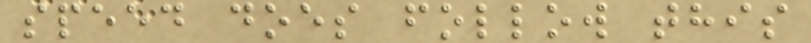speed does follow this
